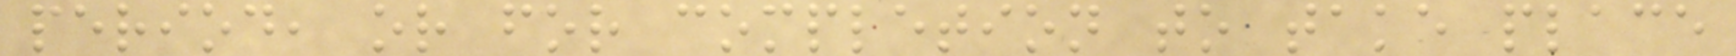period, or for completion to take place
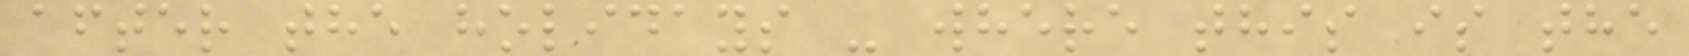after the holidays - where this is the
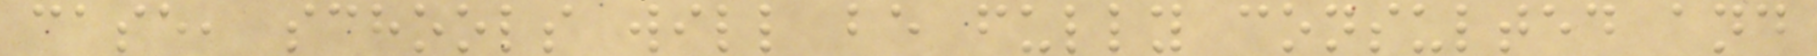case, schools will be fully consulted and
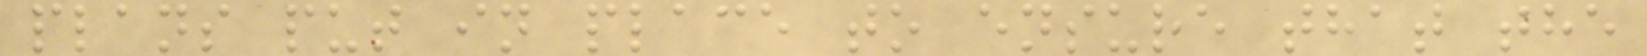plans put in place to ensure that the
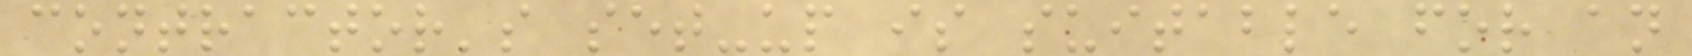contractor's set-up is suitable for an
